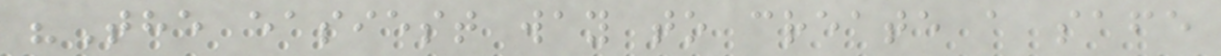"The easiest way to create a safe
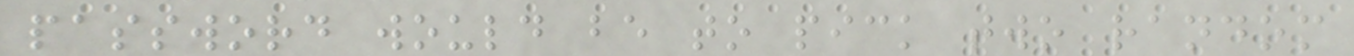password would be to pick two random
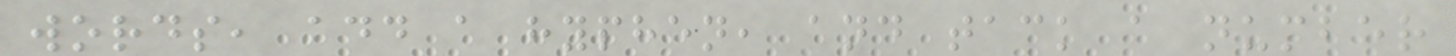words, add a hyphen, and tack a number
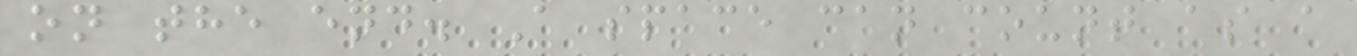on the end. A space can count as a
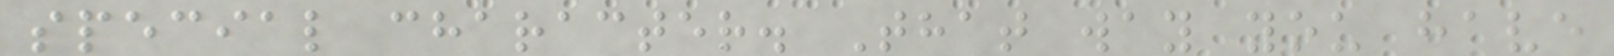special character. That way you have
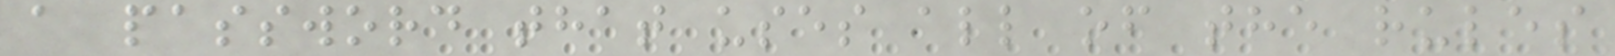a password that uses all of the rules
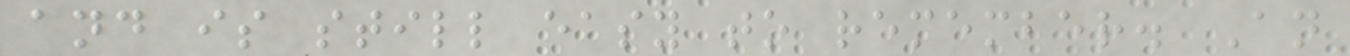and is still easy to remember. An
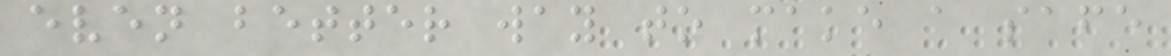even better way to make a safe
